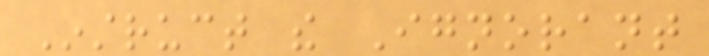Instruct the Ignorant
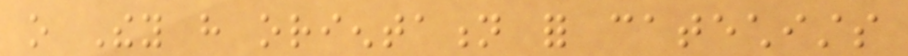o They have orientation for catechists
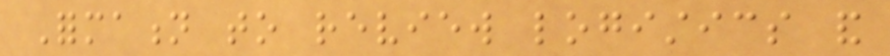Formation to review logistics and
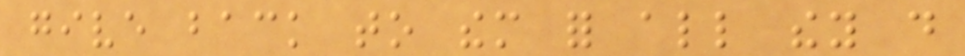give back to them for all they do
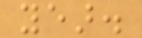year.
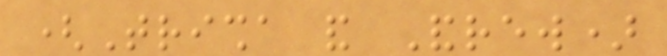(Trisha and Andrew)
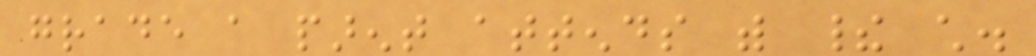grade a parent attends with their child.
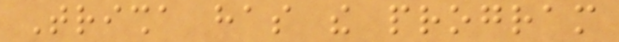Trisha has the program
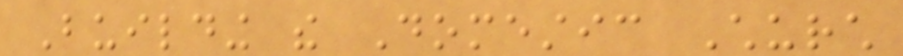Building the Domestic Church
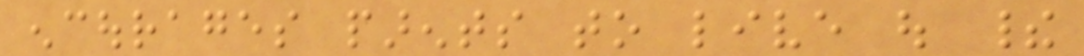encourages parents to live out their
